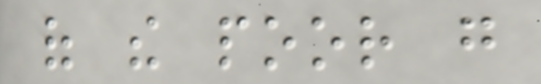of the poor go
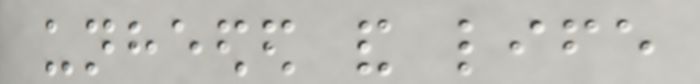unheeded and life
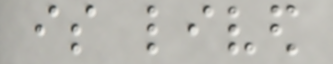is lived
